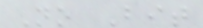No Bit
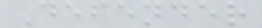Defender
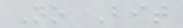No Bit
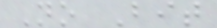No Bit
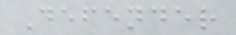Defender
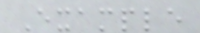Example
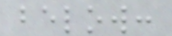below:
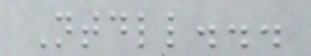Ntdll...
